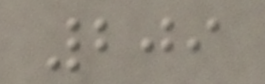209
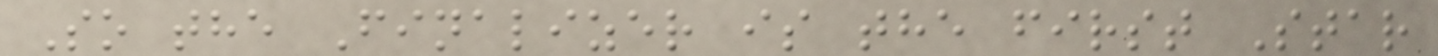So the Finalizer is the first Star
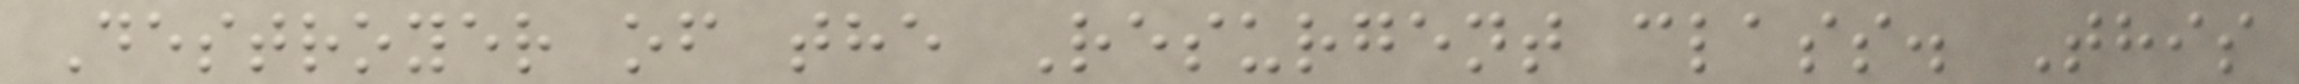Destroyer of the Resurgent class. This
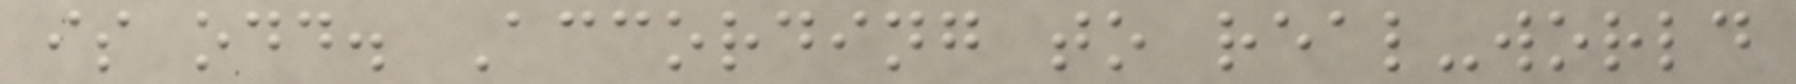is odd. According to real-world
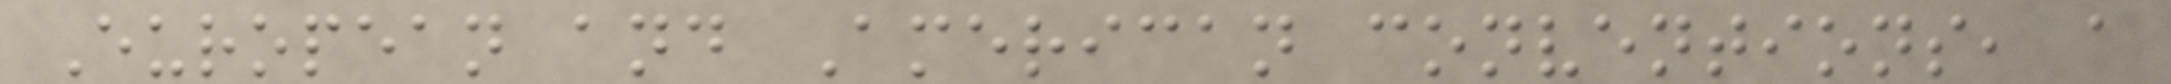European and American conventions, a
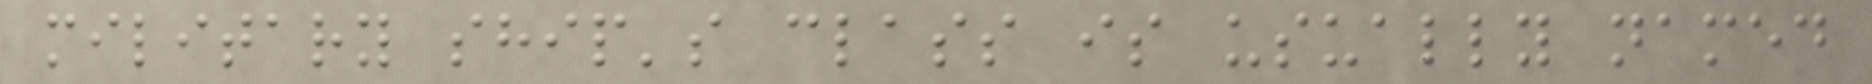military ship's class is usually named
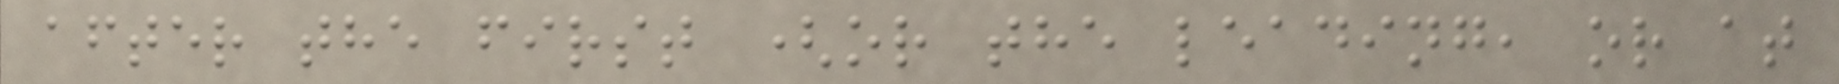after the first (or the leading, or at
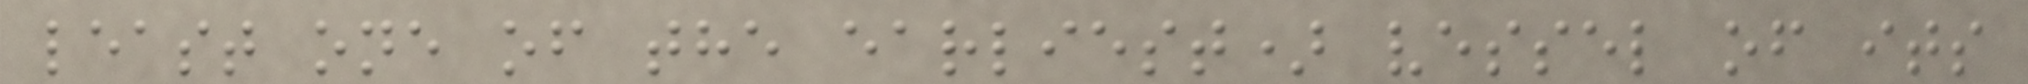least one of the earliest) vessel of its
